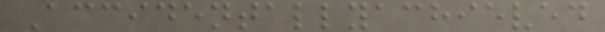Accidentallyachieved
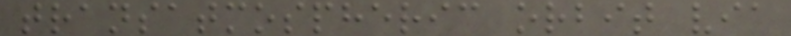transatmospheric orbit via
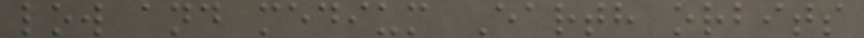low and medium Earth orbits
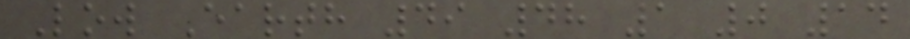Low Earth 49 48 1 0 14
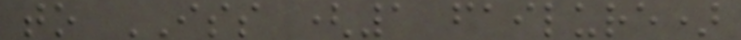to ISS (1 failure)
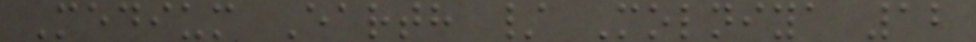Medium Earth / Molniya 12
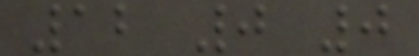12 0 0
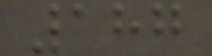187
